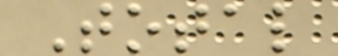Total
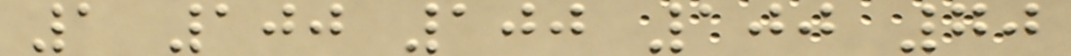1 100 100 100 70
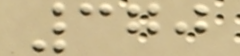370
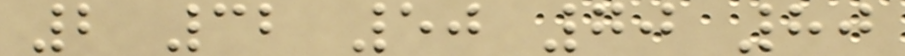2 32 50 70 80
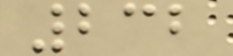232
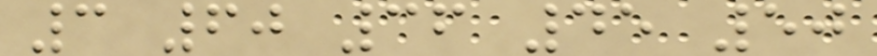3 60 36 45 50
